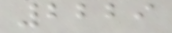2229
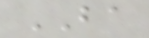BA
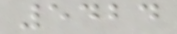5424
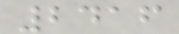2416
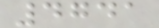4741
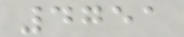4751
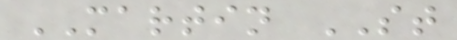MARTIN ST
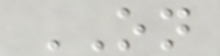ON
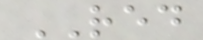RED
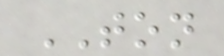TON
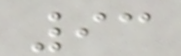93
